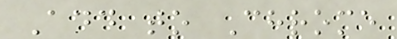Add to Chrome
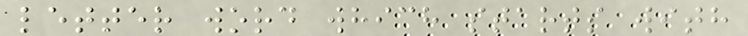letter word which starts with
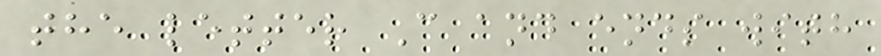the letter C and ends with
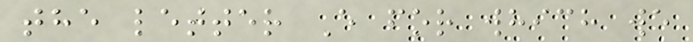the letter E for which we
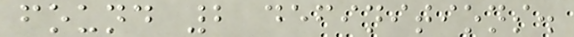found 2 definitions.
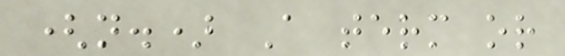(n.) A term or
